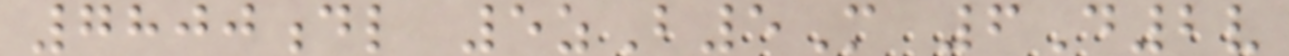7800dl 5zB5M 6D2v
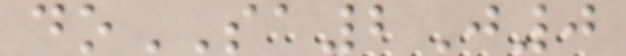doSA2J0
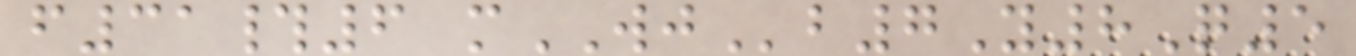f31#6 mWJb7Y8Q5
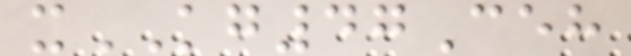xKG47Ceh
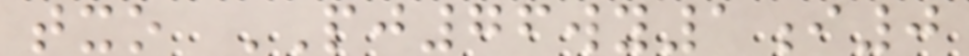txo PJ76wy1i0
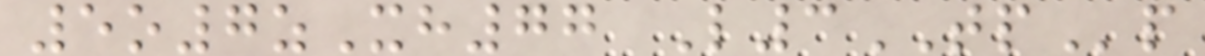5o7zXh77 L3TPp
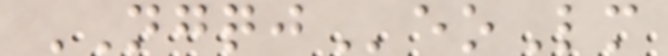NGQJeoLm
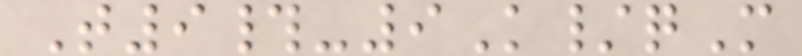T9#-9K/qM
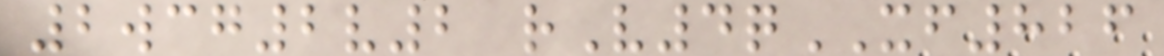2wcg2v2 rV4qXF826
